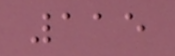115
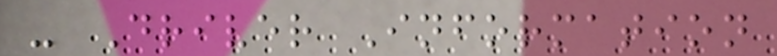- Driver Information
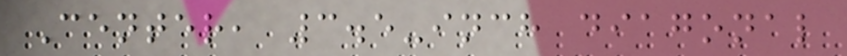Center, 3.5-inch diagonal
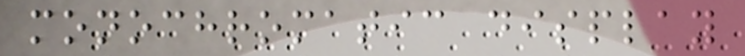monochromatic display
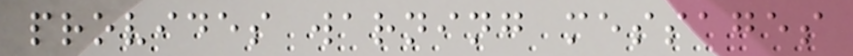provides warning messages
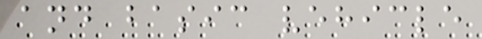and basic vehicle
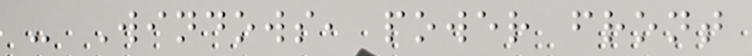- Windows, power front
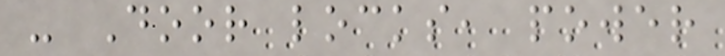- Door locks, power
